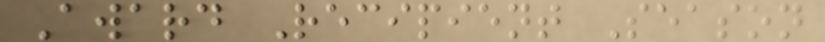Award Recipient Season
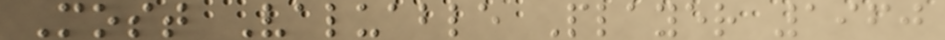Most Valuable Player 1960
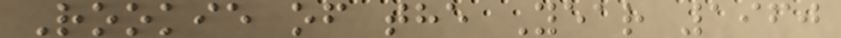Rookie of the Year 1960
